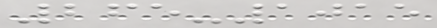265-1015
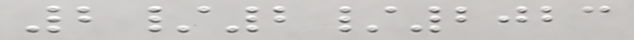2/2/2023
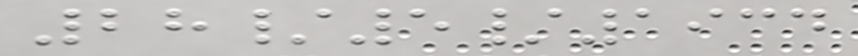28/5/1934
